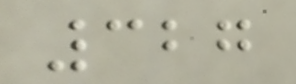327
